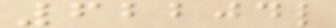62204l
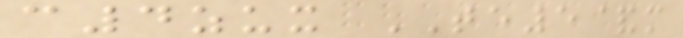c4zux TE5&m
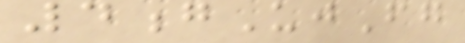4gUjFg
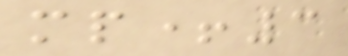mp+3
